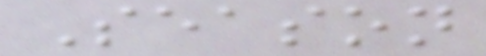Season
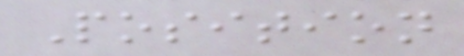Position
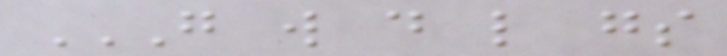G W D L GS
